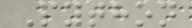Python
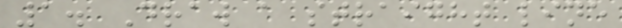1. Draw a straight line
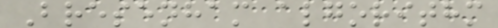Bresenham algorithm
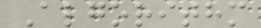Algorithm
